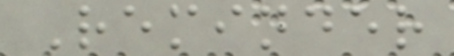Reminder
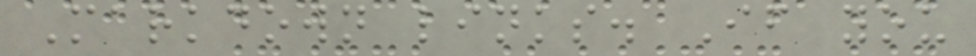Markdown links. If you
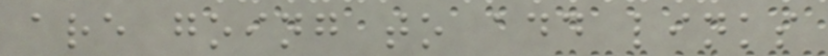are going to add links
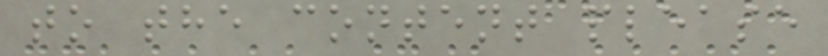to the content please
